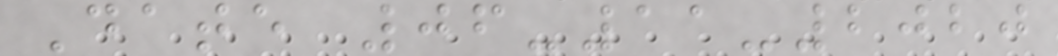Date 06-11-2020
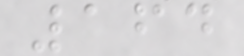164
